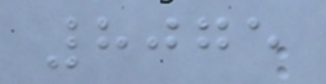8075
